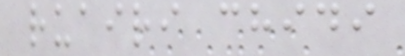ruairi chidi
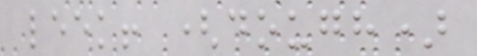leek! (dough)
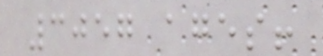3057 ages!
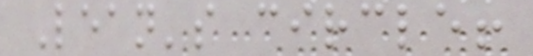Lean's circle!
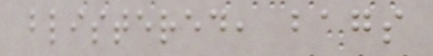blistered, bags
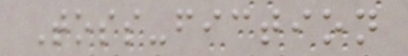Toss-fiction
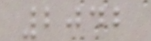2042
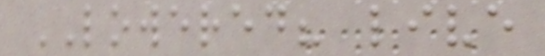LOWERED? live
